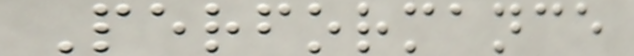Performance
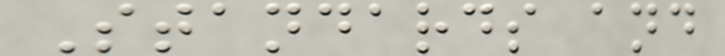Standards and
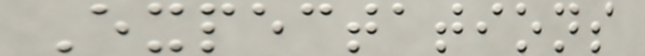Expectations
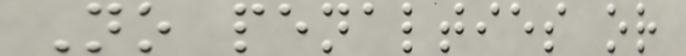No penalties or
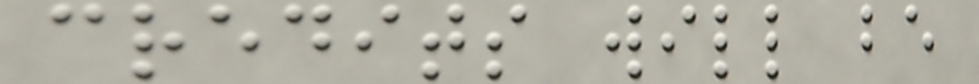credits will be
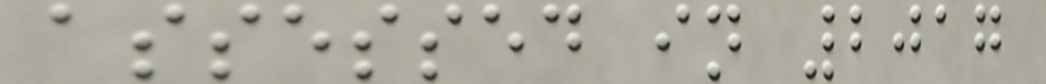assessed in 2017
